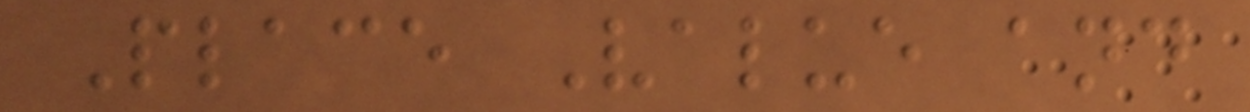Place Value and
